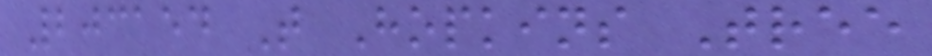203154 T Hopkins Tree
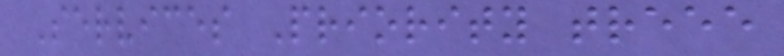Services Priority treee
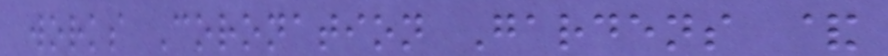works Coronation Gardens &
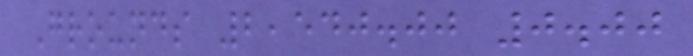Grounds 2,540.00 0.00
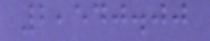2,540.00
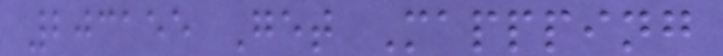203155 Get Mappping
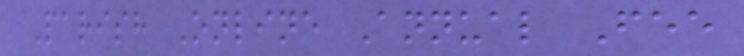Parish Online Annual Fee
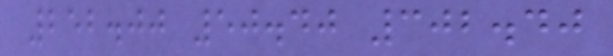252.00 50.40 302.40
